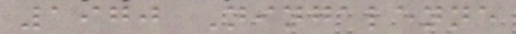1970 Ningalenne
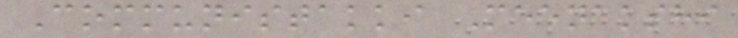Communistakki Meenakshi
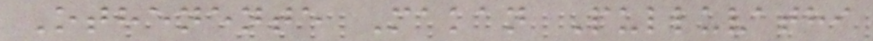Othenente Makan Pulluvathi
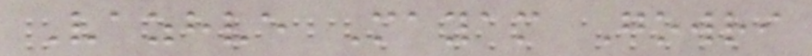Vazhve Mayam Gowri
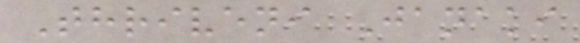Thriveni Janaki
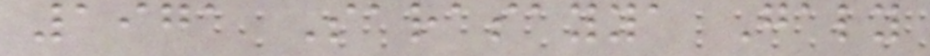1971 Sarasayya Galy
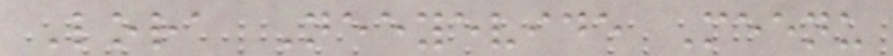Lora Neeyevide Meenu
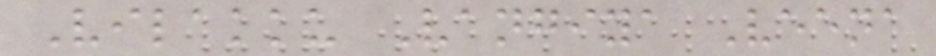Vilakku Vangiya Veena
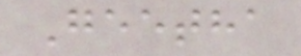Geetha
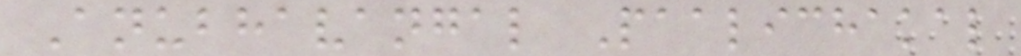Anubhavangal Paalichakal
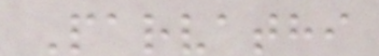Parvathi
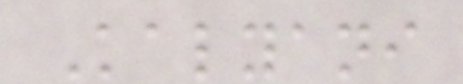Kalyani
